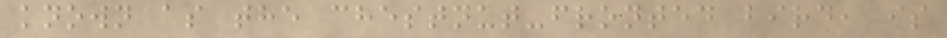known as the chestnut-fronted bird, is
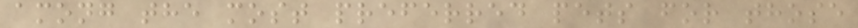among the most preferred pets for those
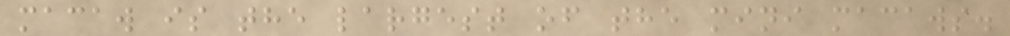macaw is the largest of the mini macaws.
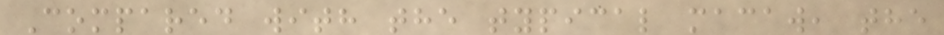Compared with the typical macaw, the
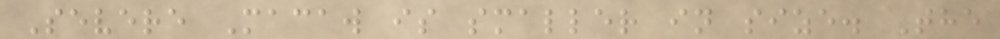Severe Macaw is smaller in size. The
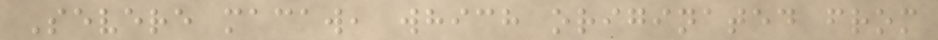Severe macaw, which originated from
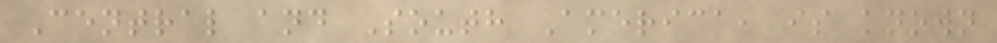Central and South America, is known
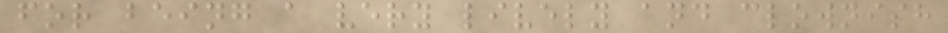for being a very lively and clownish
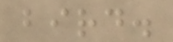bird.
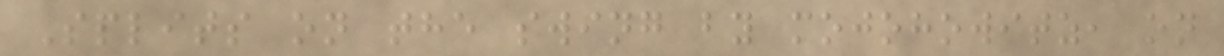Splits on the swing by mojohowitz, on
